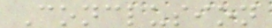Conclusion
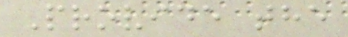Provide the
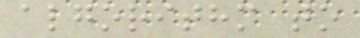algorithm to
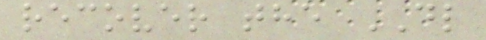recover the DL
